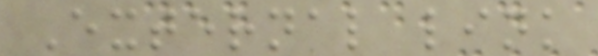External link
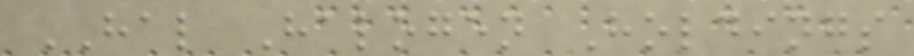HAL Halogen Holdings
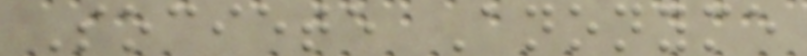Societe Anonyme
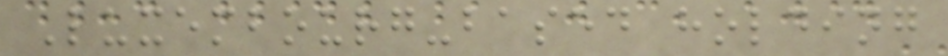Luxembourg-based holding
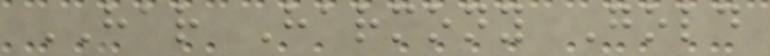HAR Harmony Gold
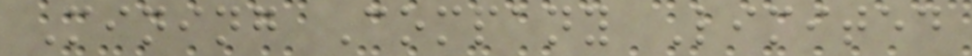Mining Company Limited
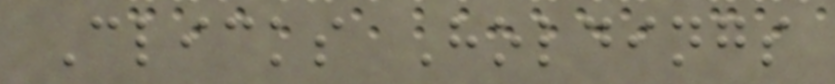Clicks Holdings
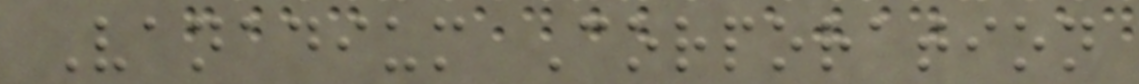Vanadium Corporation
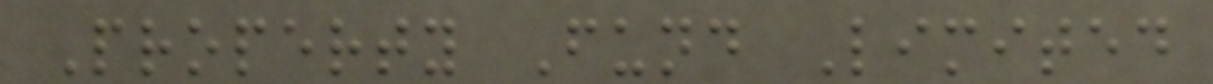Property Fund Limited
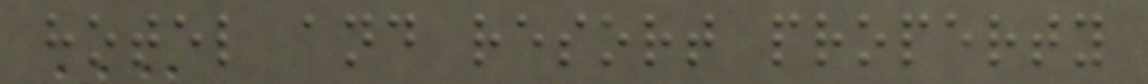hotel and resort property
